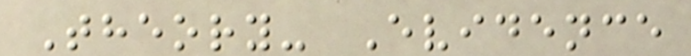Theory- Evidence
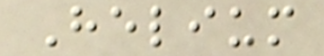Helium
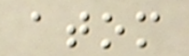atom
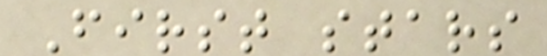First stars
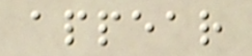appear
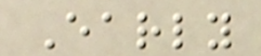Early
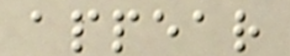appear
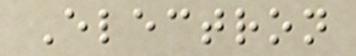Electron
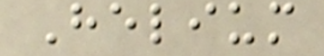Helium
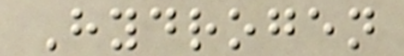Hydrogen
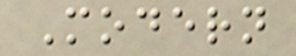Modern
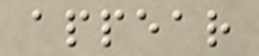appear
